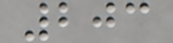203
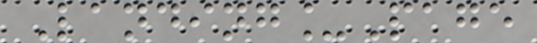Landing_Page
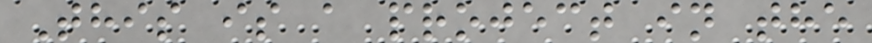This is a project in the
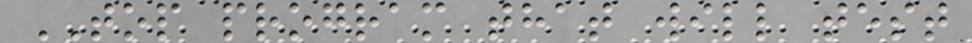TOP program that will test
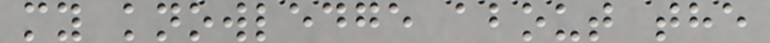my knowledge about the
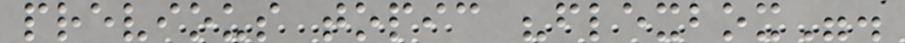previous topic "flexbox".
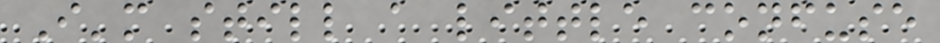I'm still a little confuse
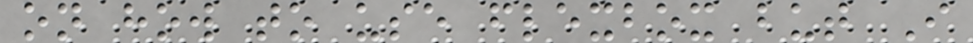on how to use flexbox but I
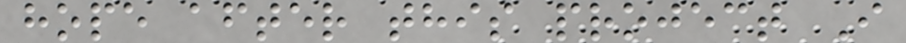hope after this project I
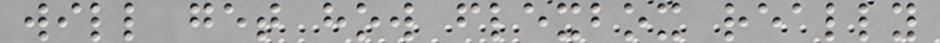will get how flexbox really
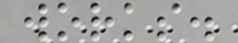works.
